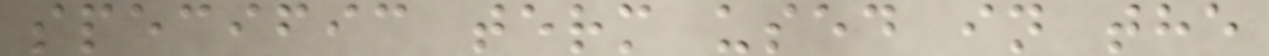specific term used in the
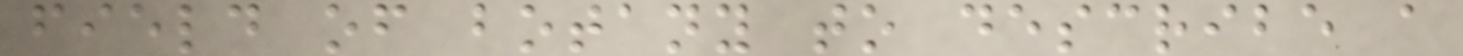field of botany to describe a
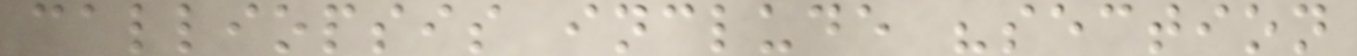calliopsis include "section
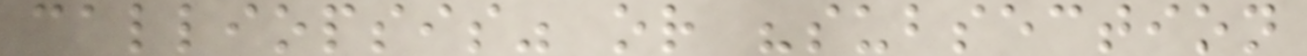calliopsis" or "subsection
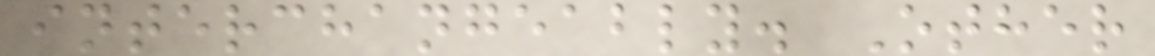interchangeably. Other
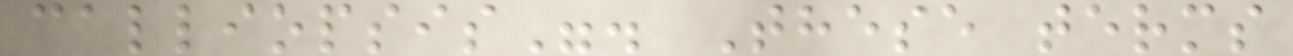calliopsis". These terms
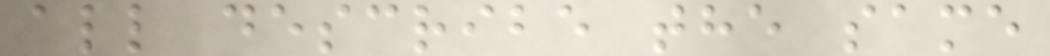all describe the same
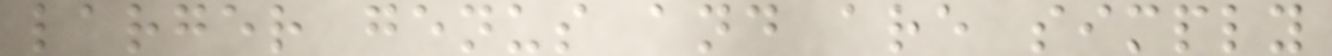larger genus and are simply
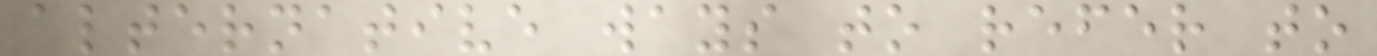alternative ways to refer to
